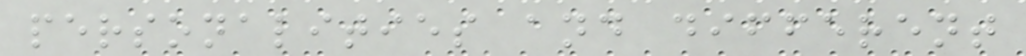personalities and different
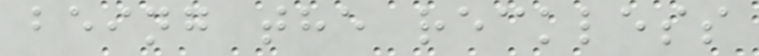being the reckless
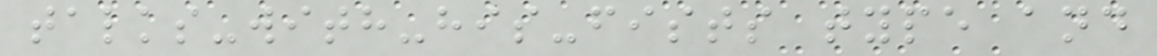talks-with-his-fists type and
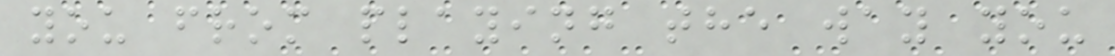you from playing the way you
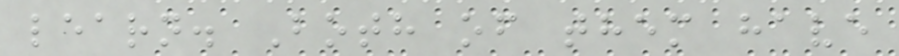learn. Both of them have
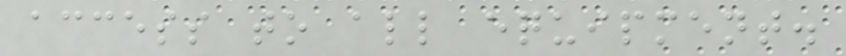access to all equipment.
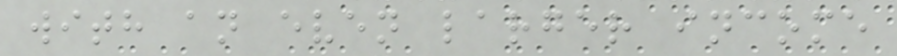with an even larger income
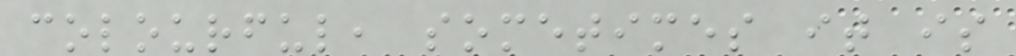colourful, sometimes it is
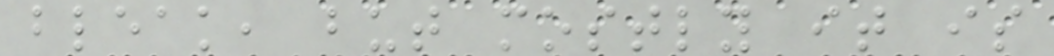bleak, but mostly it is
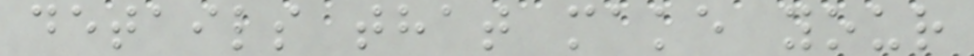details that make your
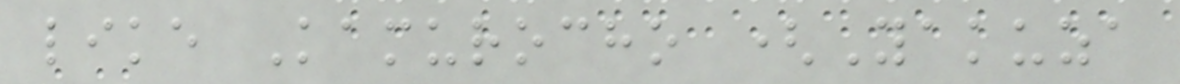like Kamurocho (Yakuza
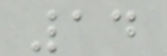14
